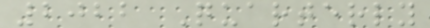2022 Quarterly
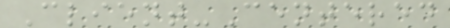Client-Centered
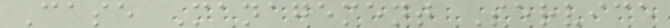Case Management Service
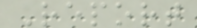Report
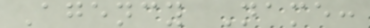Agency Name:
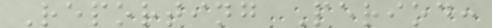Reporting Period:
